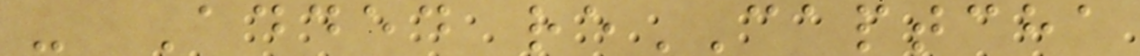- Added reCAPTCHA
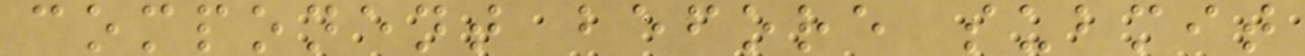component before submit
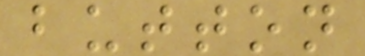button
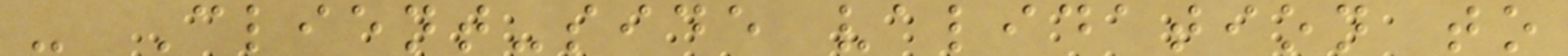- Client-side validation to
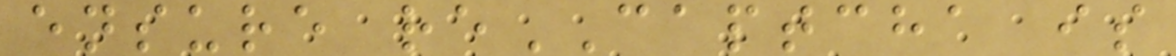ensure reCAPTCHA is
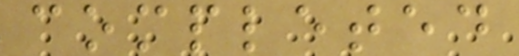completed
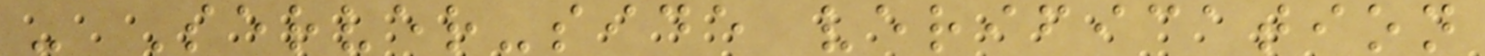- Server-side verification
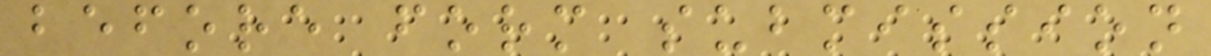before form submission
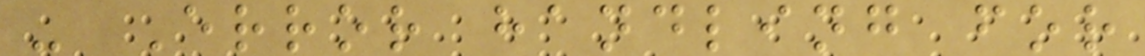- Error handling for
